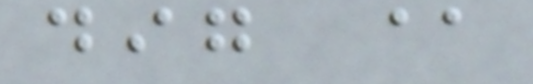dig @
